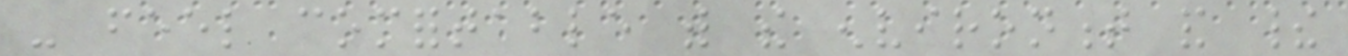- feel comfortable with the environment and their
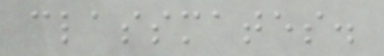classmates.
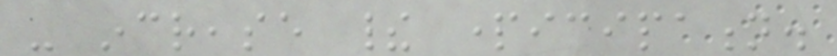- increase their participation.
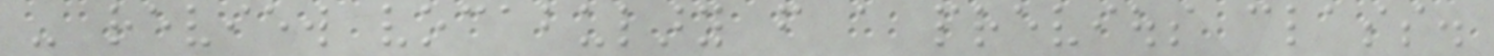- review vocabulary from a previous class.
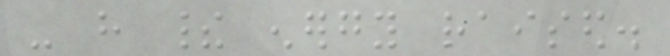- have their energy raised.
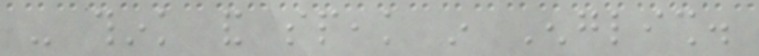- think and speak in English.
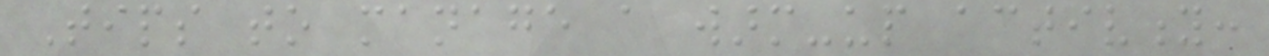Tips to manage a warm-up activity:
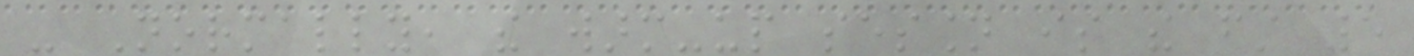- Normally, the warm-up session is the first 5
